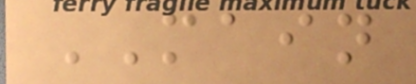MAIN
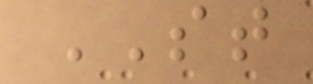ST
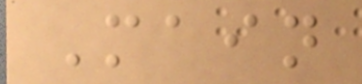Main
